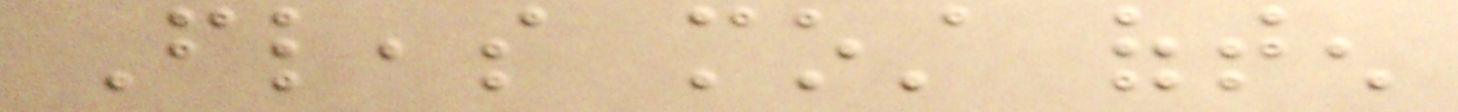Fleas most often
